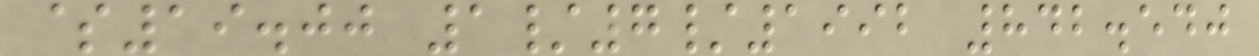$19.00 1/7/1992 842.540
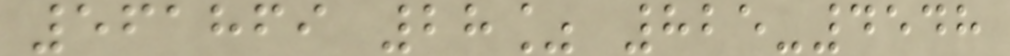561869 28% 825-4548
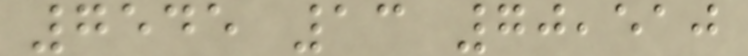7545 13 70,510
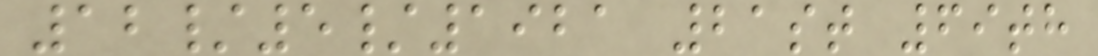12/5/1921 21st 69th
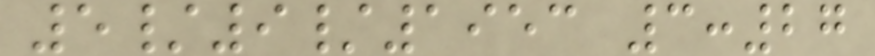5/9/1953 3:27
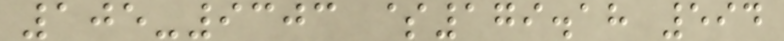105-9303 $179.18 594
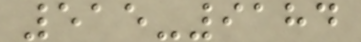515-9184
